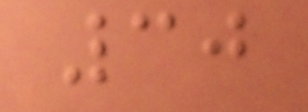30
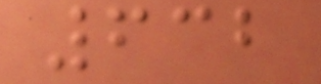632
